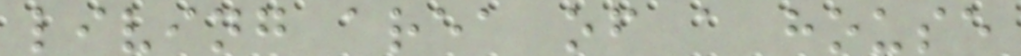living area of a house
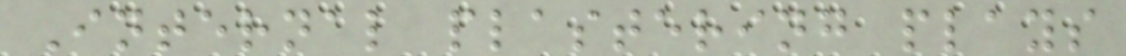Internal plastering plays
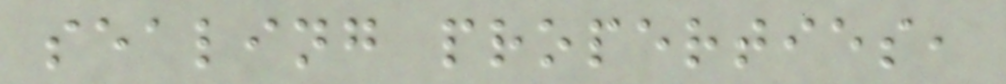sealing properties,
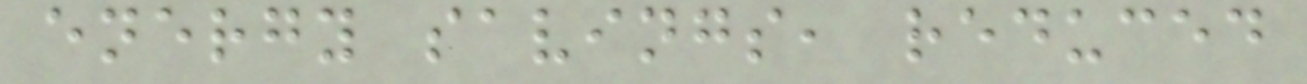energy savings, reduced
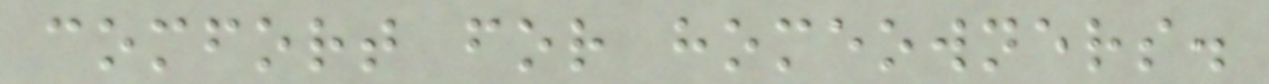comfort for homeowners.
